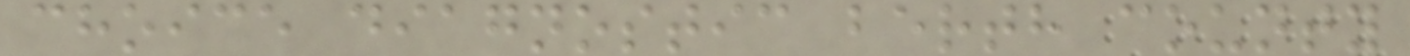choice diagnostic berth county
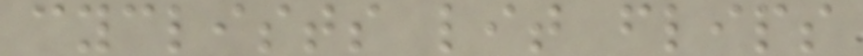cyclists lit flips
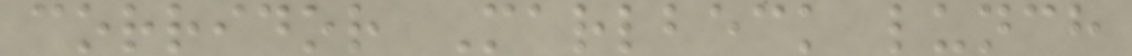corridor Marlbeck lunch
